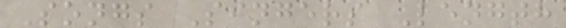Songs Singers Length
